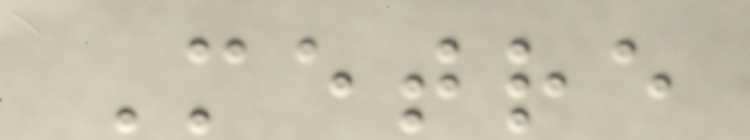Metre
